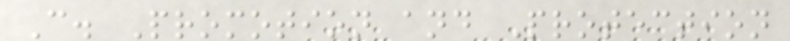C. Promotion and Protection
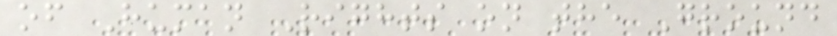of Human Rights on the Ground
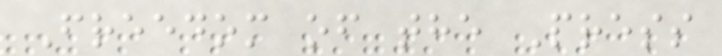Freedom of the Press
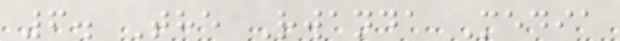6. The Rwanda Media
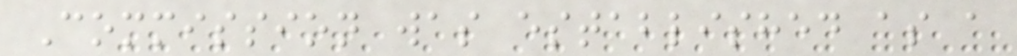Commission was established as a
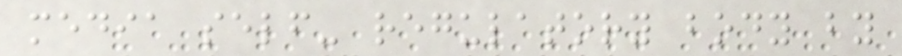media self- regulatory body by
